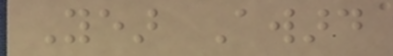Year Award
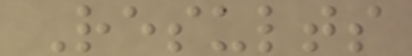Results
